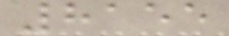8155
